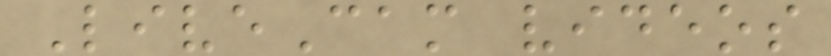LiveCam videos
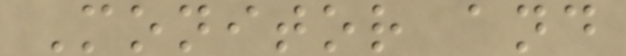Monitor and
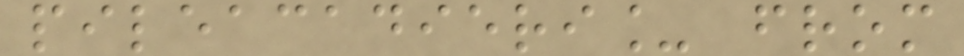pileacadieri_ from
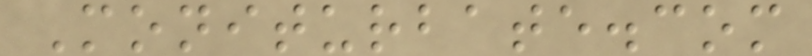Moniturbate.com
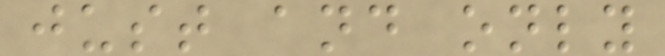just and only
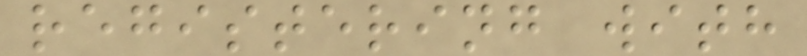registering with
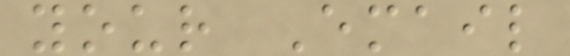your Email
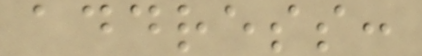address:
